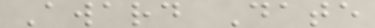Award Date
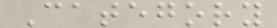Category
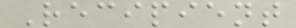Recipient
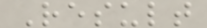Result
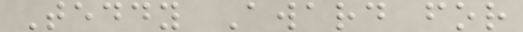Teddy Award for
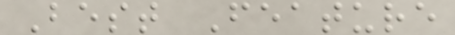Best Feature
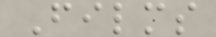Films
